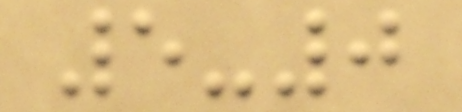5-0
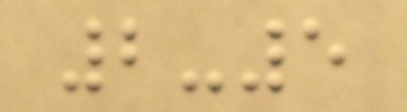2-5
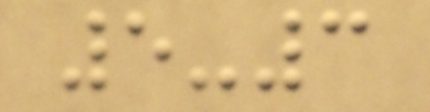5-3
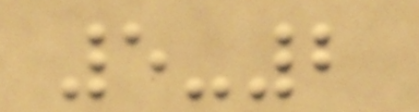5-2
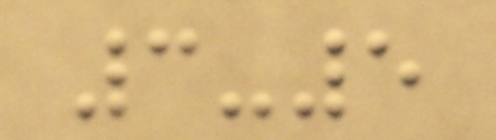3-5
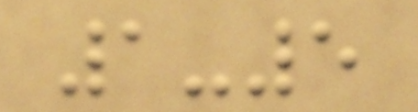1-5
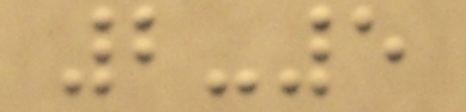2-5
